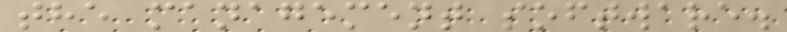the management software.
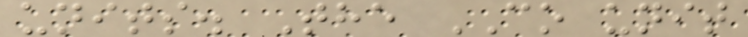units. The CO unit
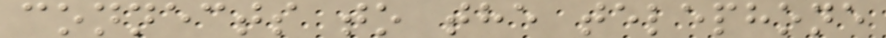connects to the telephone
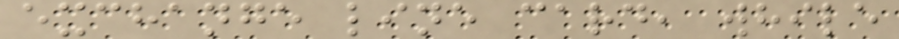exchange line card, while
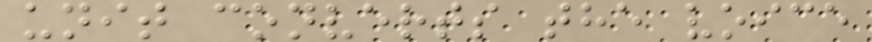unit converts the voice
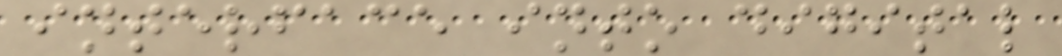interface into digital
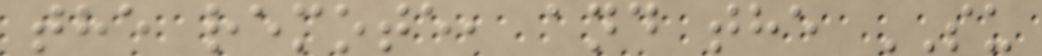the remote, and the SU
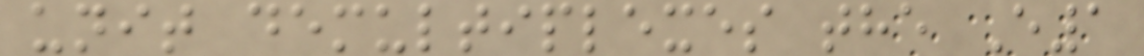unit demultiplexes the E1
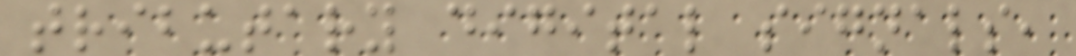tributary digital signals,
